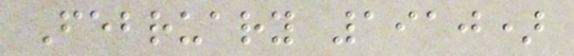February 1910)
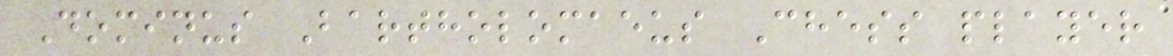Dominus Bartholomaeus Chess player
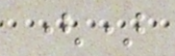()
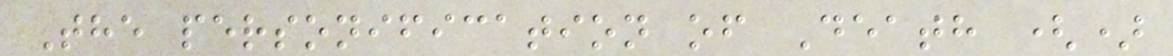The personification of Death ()
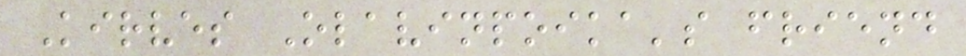Kirves Olavinpoika's friend
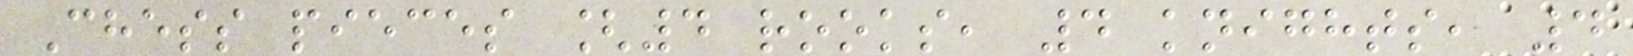Chess pieces [4 rooks, 4 knights, 4
